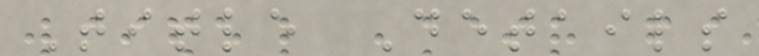Title Details
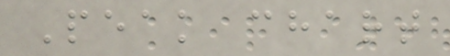Peak chart
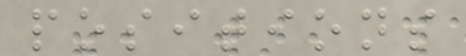positions
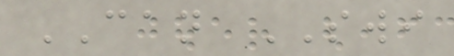CAN SWI
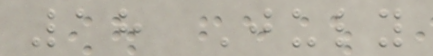18 July
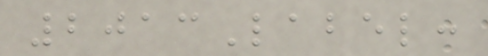2013Label:
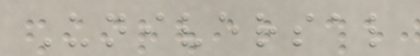Universal
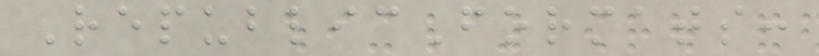RepublicFormats:
